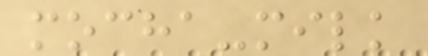mocha-milk
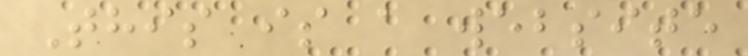This is a website
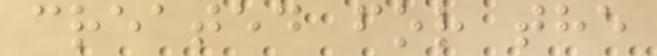created for the
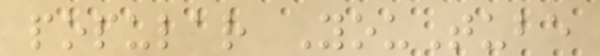popular YouTube
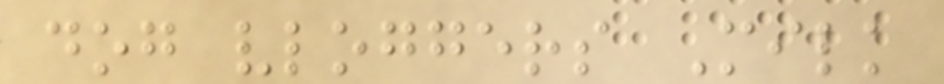dog vloggers Milk
